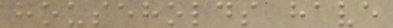households have
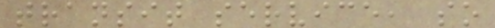transit service, so
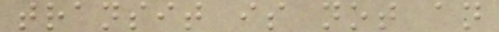transit is not an
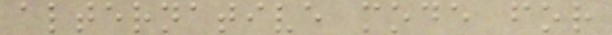alternative mode for
